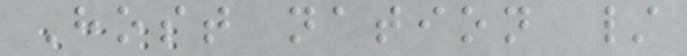Host nation /
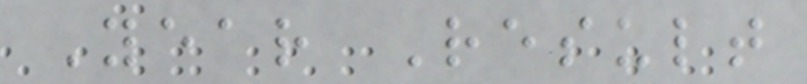Year Result
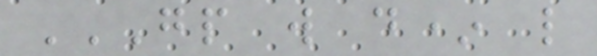GP W D* L
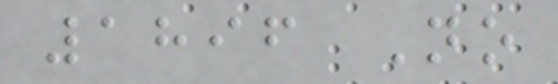1896 No
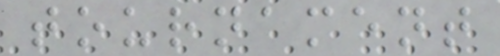tournament
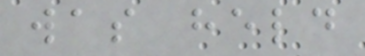was held
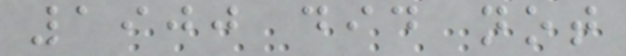1900 did not
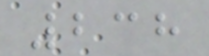238
